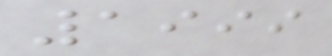1999
